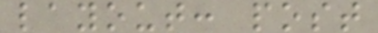layout: post
